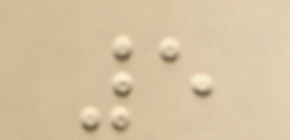5
